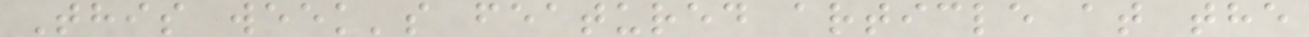This week's featured article at the
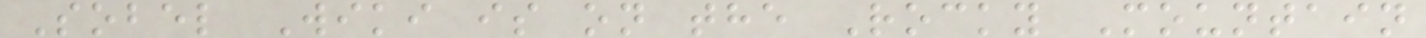Sobel Wiki is on the Rocky Mountain
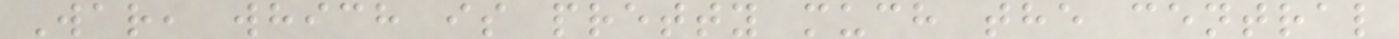War, which is pretty much the central
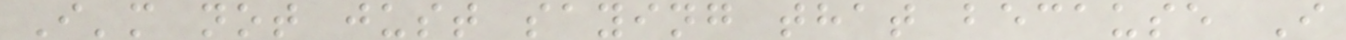I'm not just saying that because I
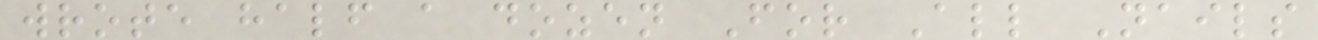wrote half a dozen For All Nails
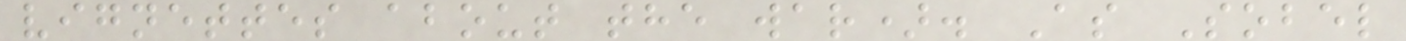vignettes about the war). As Sobel
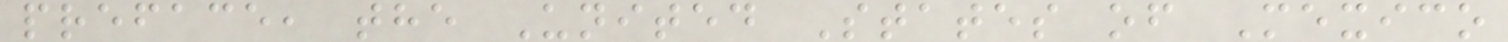preface, the United States of Mexico
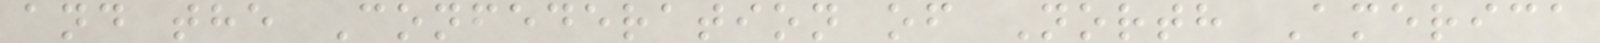and the Confederation of North America
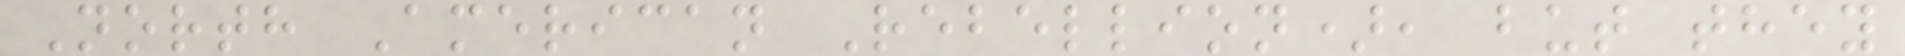North American Rebellion), but they
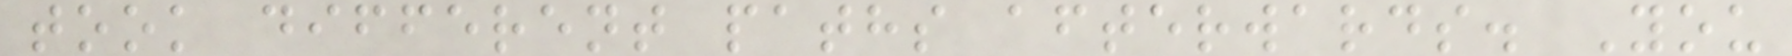took different paths afterwards. You
